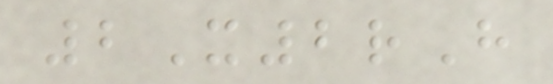2X2rH
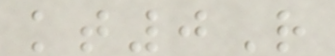kt0R
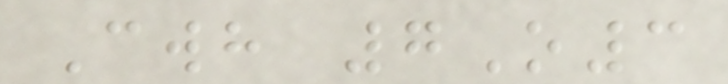Cwh 7O3
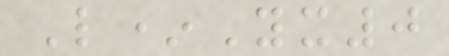L*Yx0
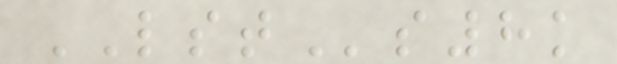LSTs8k
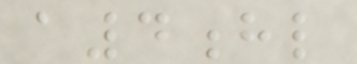a4hl
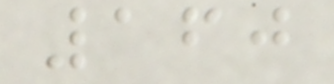160
